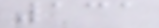131
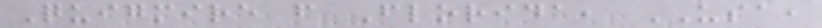Quigmire from Florida, USA,
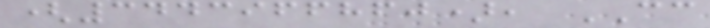(3443966860), CC
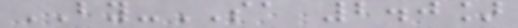BY-SA 2.0]
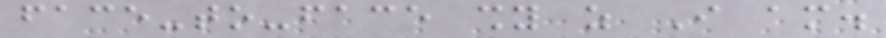face-to-face shy as I am.
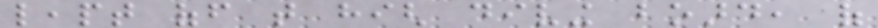leapt off that high diving board, of
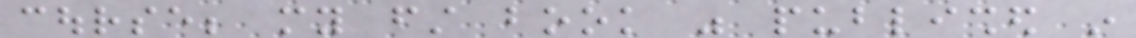course; my first book was published in
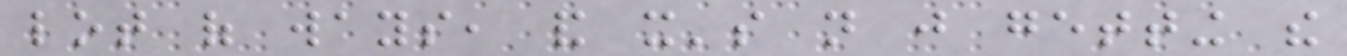lot of ways, and it's not just getting the
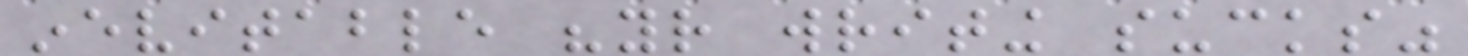inevitable "your writing sucks"
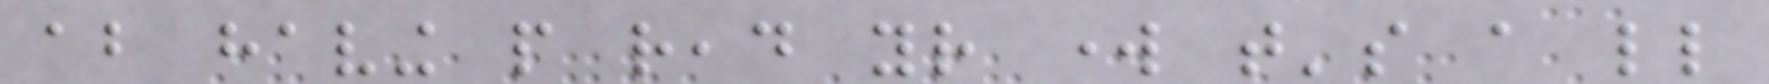about having people read your work that's a little
